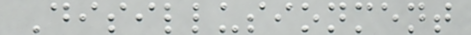Disillusionment
